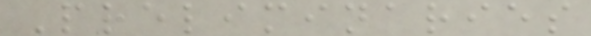Preliminaries
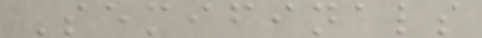Semifinals
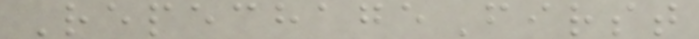RepechageFirst
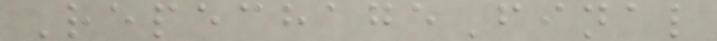RepechageFinal
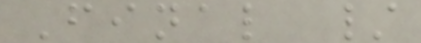Final /
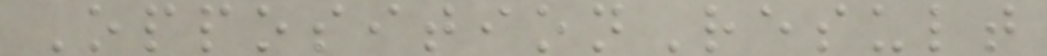OppositionResult
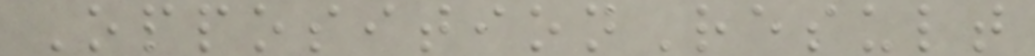OppositionResult
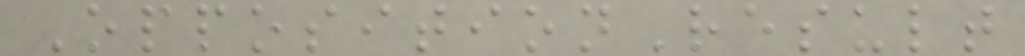OppositionResult
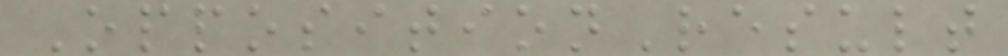OppositionResult
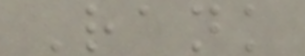Rank
